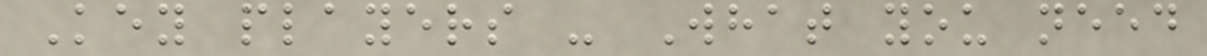Key players - What you need
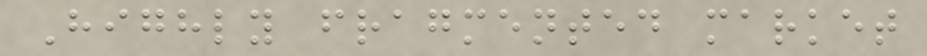Highly fragmented market
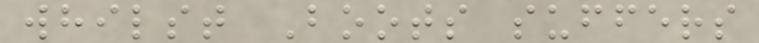whilst Boots suffers
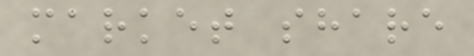market share
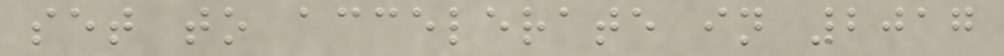set to accelerate in 2017
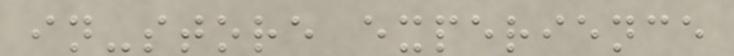in-store experience
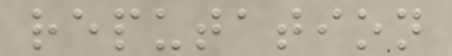reputation
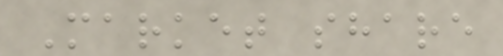Market share
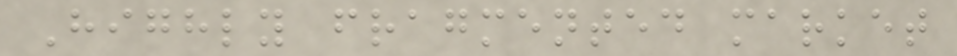Highly fragmented market
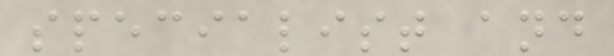specialist and
